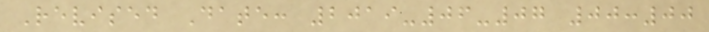Revised Date: 2019-06-07 00:00
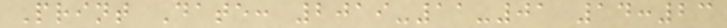Print Date: 2019-11-01 14:23
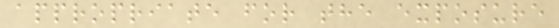appropriate for the exposure
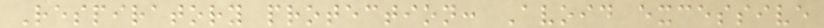Respiratory protection: Avoid excessive
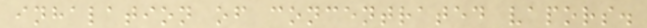inhalation of concentrated vapors.
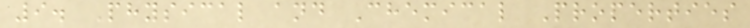9. Physical and Chemical Properties
